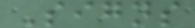Signs
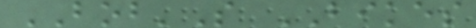BOB'S BIKES
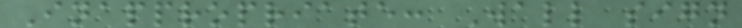Inappropriate: Wall sign
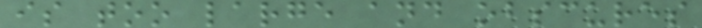is too large and obscures
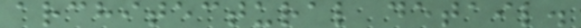architectural detail.
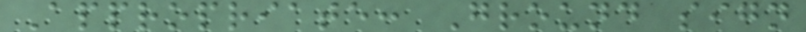Appropriate: Ground sign
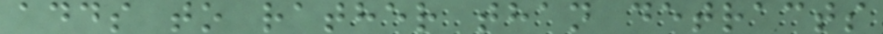adds to rather than detracts
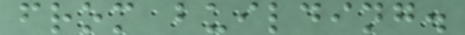from building.
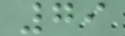79
